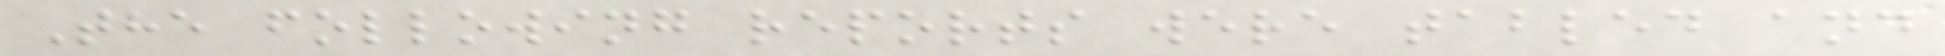The following reports were tabled and
